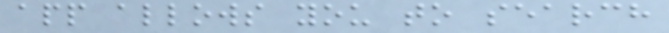app allows you to search
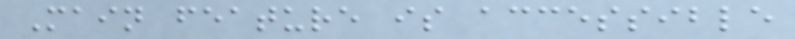Main feature is accessible
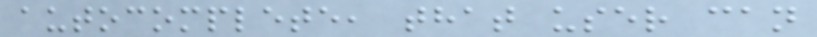autocomplete, that user can
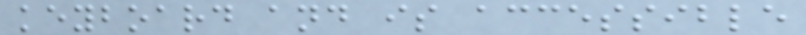keyboard and is accessible
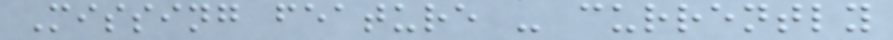Missing feature - currently
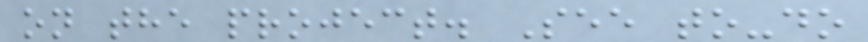on the project. See to-do
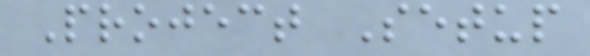Project Setup
